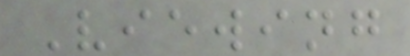Viewing
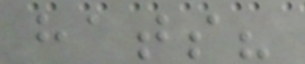hats?
